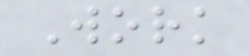Work
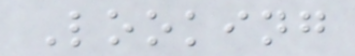Looking
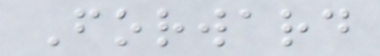Forward
